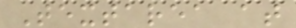Textarea at
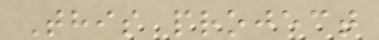This project
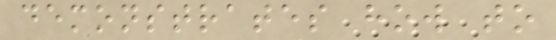demonstrates how to
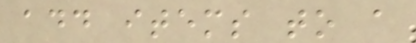add items to a
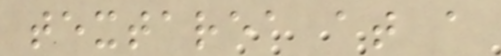textarea at a
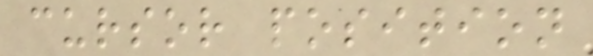cursor position
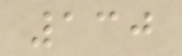130
